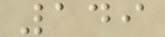149
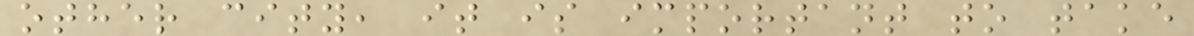other city, it is important to take
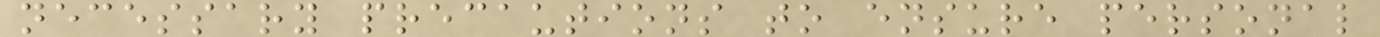necessary precautions to ensure personal
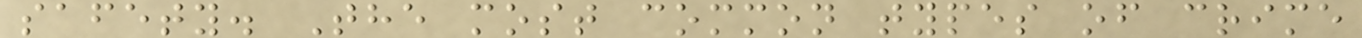safety. The most common types of crime
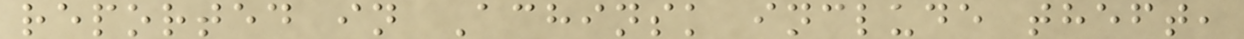reported in Achinsk include theft,
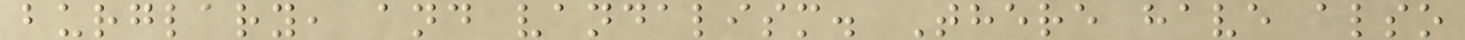burglary, and vandalism. There have also
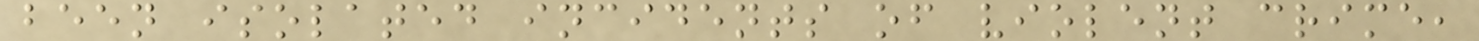been isolated incidents of violent crime,
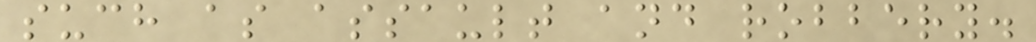such as assault and robbery.
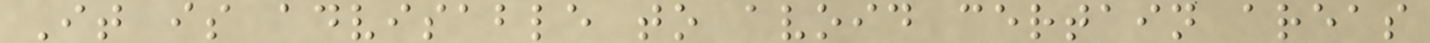It is advisable to avoid certain areas
